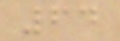64
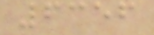6356
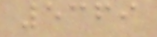5369
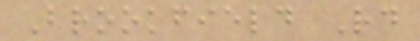Brookfield Rd
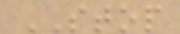STOP
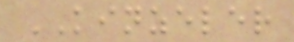KINZELER
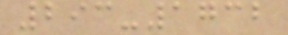293-1732
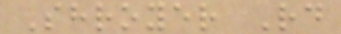Shroyer Rd
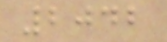2042
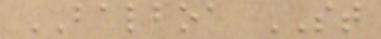BALBOA ST
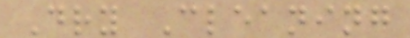Dry Cleaning
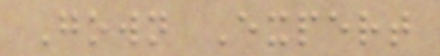Gown Expert
